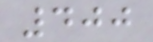400
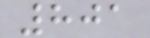801
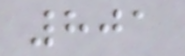801
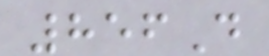856D
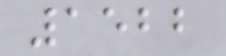1522
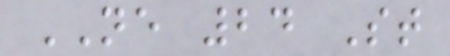NE 24 St
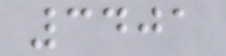3401
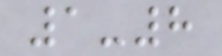1-8
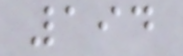194
